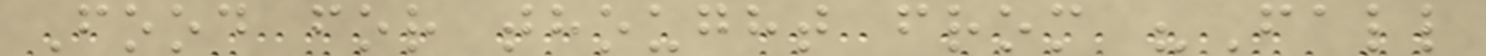Food for thought from "Fall
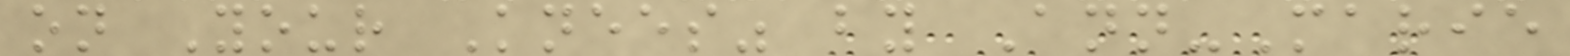on Your Knees" by Ann-Marie
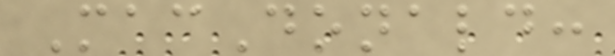MacDonald:
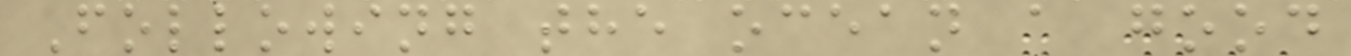Following the ocean a good
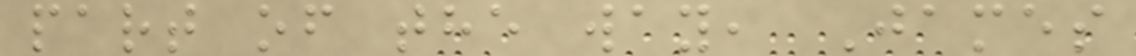part of the way, James
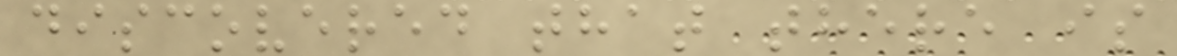discovered that there is
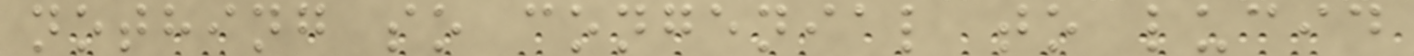nothing so congenial to lucid
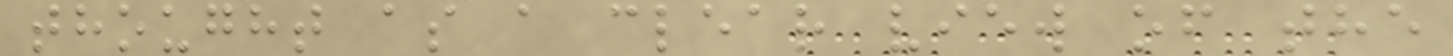thought as a clear view of the
